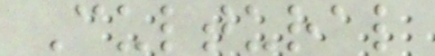Cultural
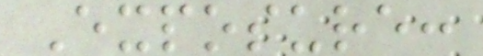Exposure:
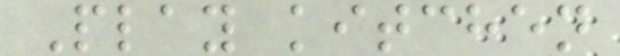Play kitchen
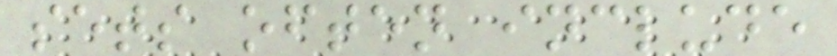sets often include
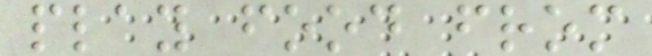play food from
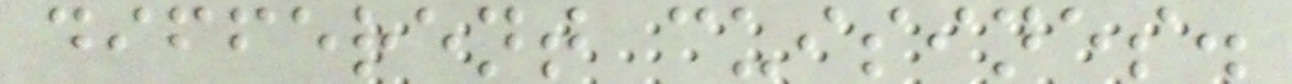different cuisines.
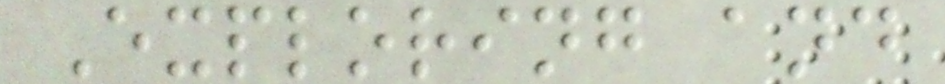Exploring and
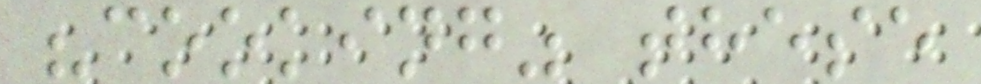"cooking" these
